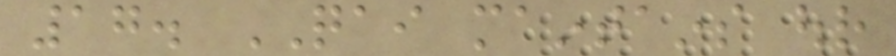17. QAI maintains our
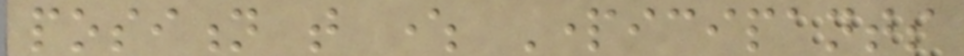position that where Participants
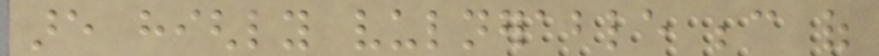are highly vulnerable because of
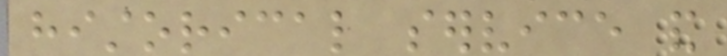historical service and
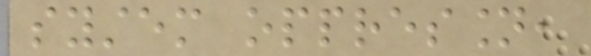system oppression,
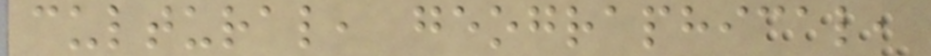cultural, geographical,
